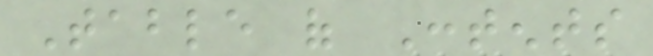Table of Contents
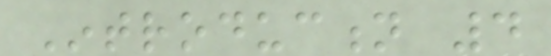Introduction 4
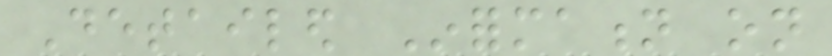Detailed Information on
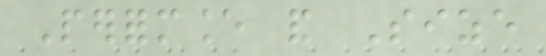Performance and Size
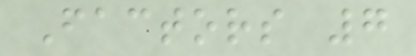Factors 7
